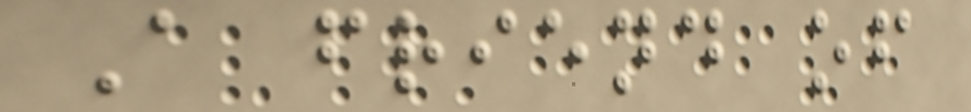A friend of
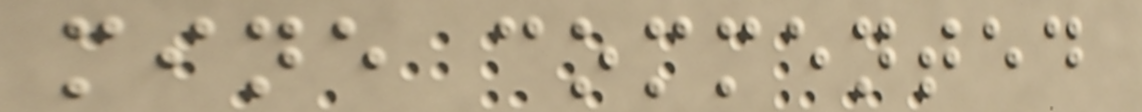mine commented
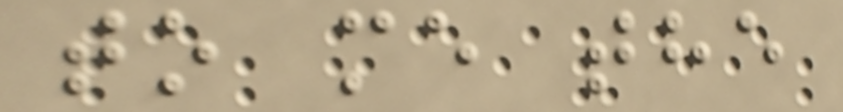to me the
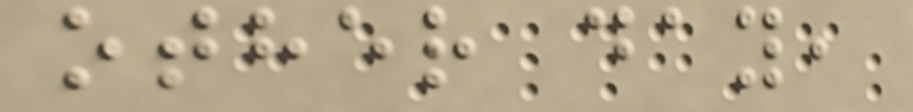other day,
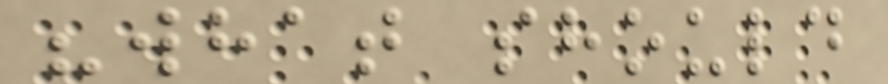"what should
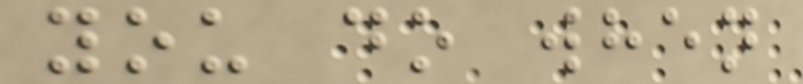you do when
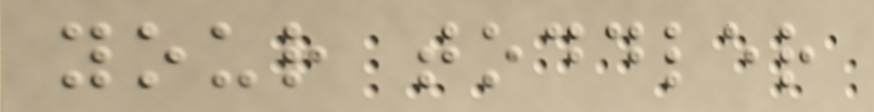your toddler
